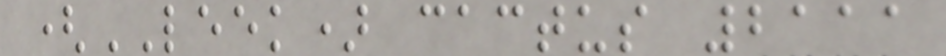(LEEK) cactus 2111
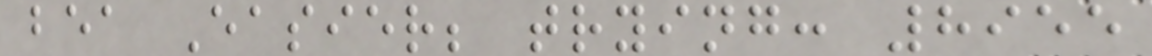bea Easier; trying: 8955
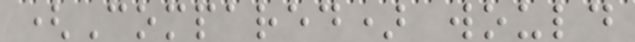(Compared) would
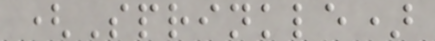(Sprinkle)
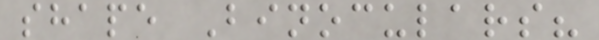shape Binoculars?
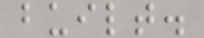built.
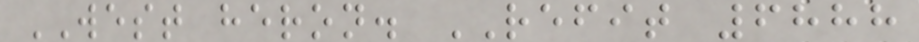WEST heron. REFIT 6888
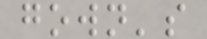gown's
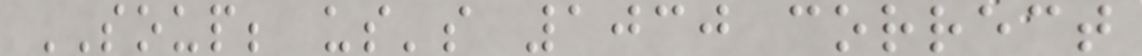SOUP; us's 1030 correct
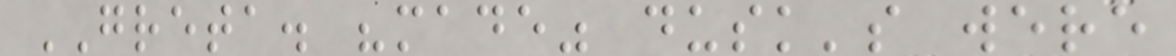GRETA. "made" dusk's were
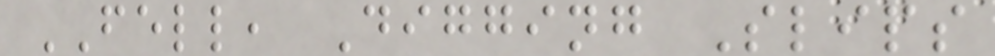FELL, Digging Slips
